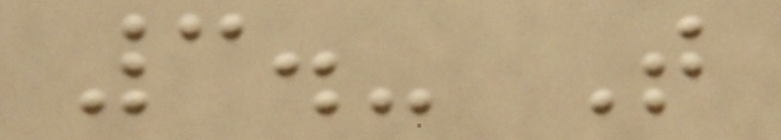3.- That
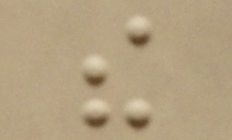the
